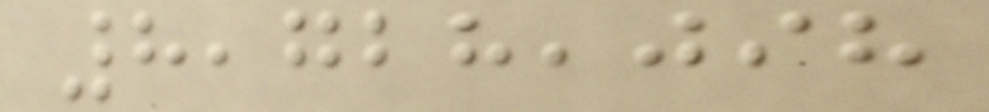8,728,098
